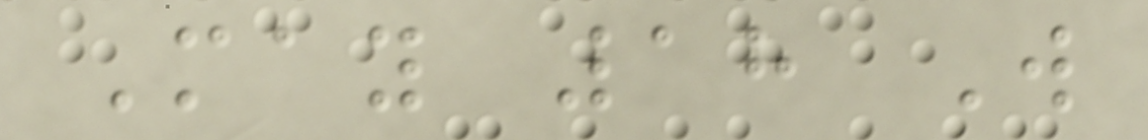May 18 W
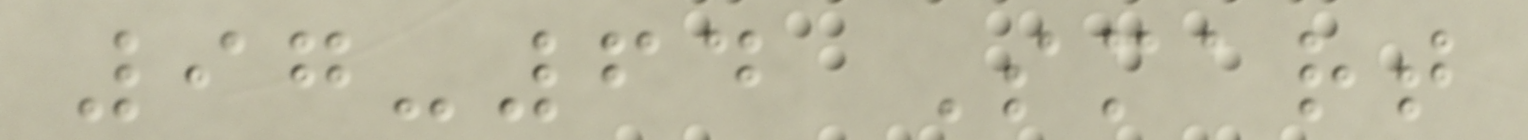97-64 Smart
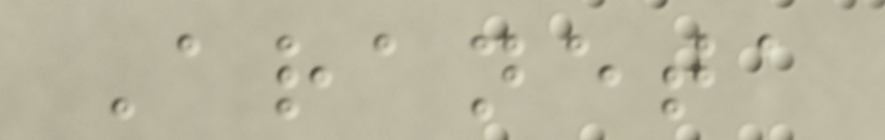Araneta
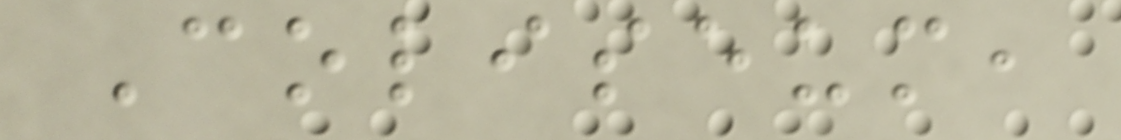Coliseum,
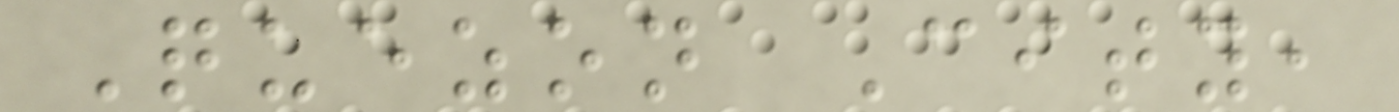Quezon City,
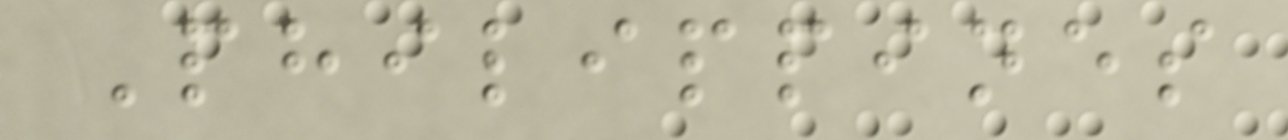Philippines
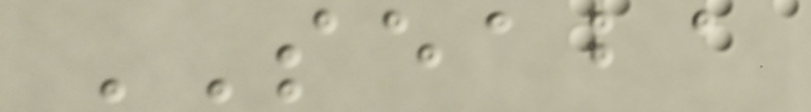SEABA
